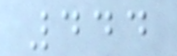444
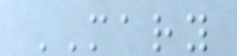MARY
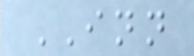INN
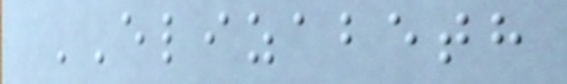ELIZABETH
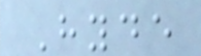Hyde
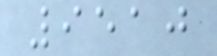9510
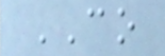CO
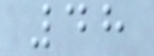48
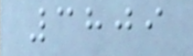3809
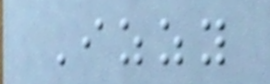Izzy
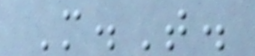M.T.
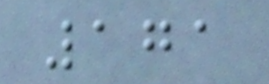171
